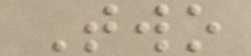Two
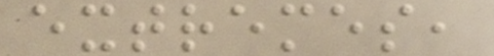extremes,
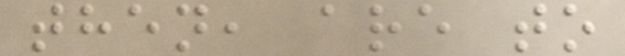then, are to
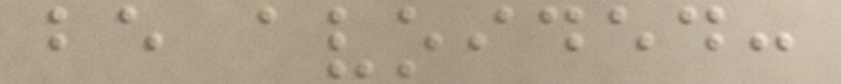be avoided:
